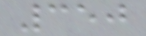350
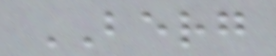BERG
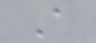A
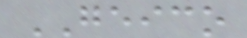GEICO
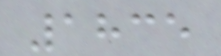1835
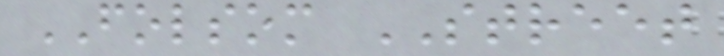FOLSOM STREET
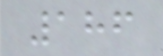186
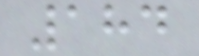184
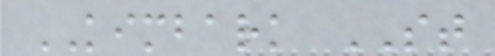KIMBARK ST
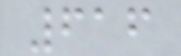616
